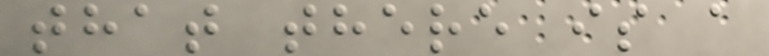that there is a
